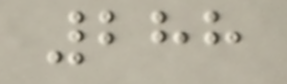288
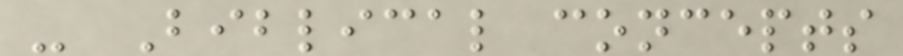- Biblical concepts
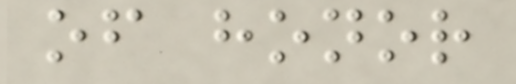of honor
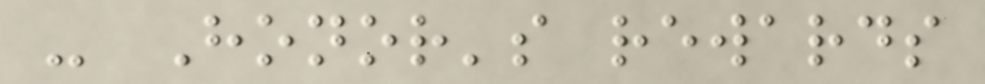- Honor's rewards
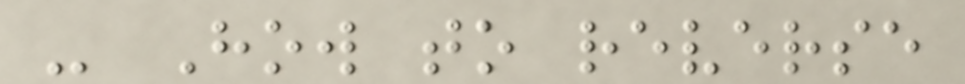- How to reverse
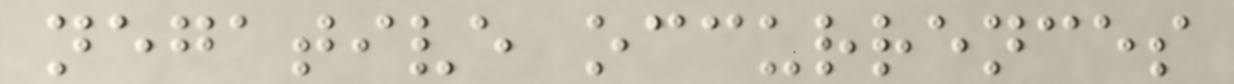negative occurrences
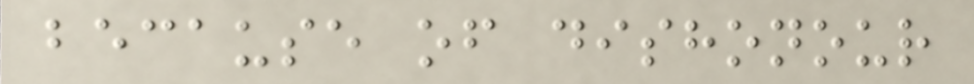because of dishonour
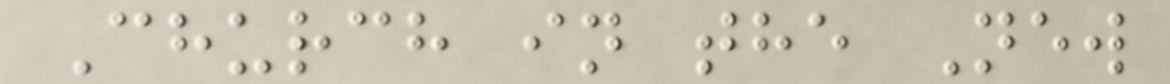Church in the New
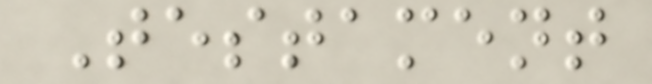Testament
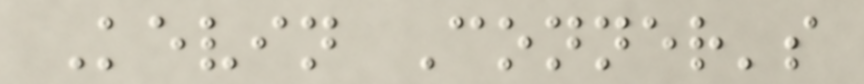Kevin Conner's
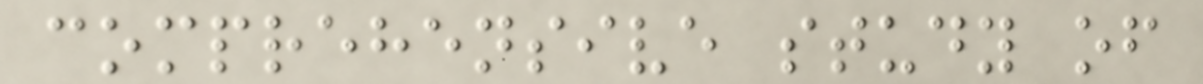comprehensive study of
